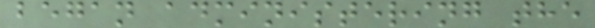began administering the
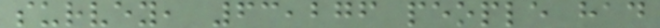survey, 63,276 people had
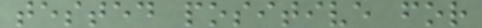tested positive for
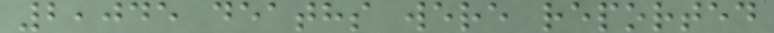2,045 deaths were reported
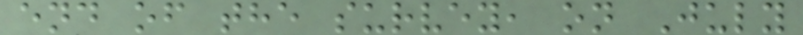end of the survey, on July
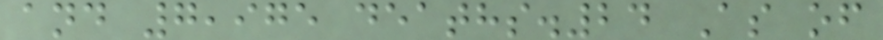and 7,975 deaths.24 As of
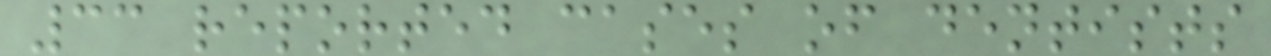33 reported cases of dentists
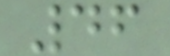46
